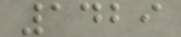1429
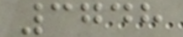3748
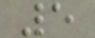5
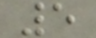5
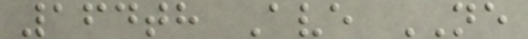164th Ave NE
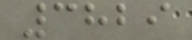3829
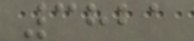3821
